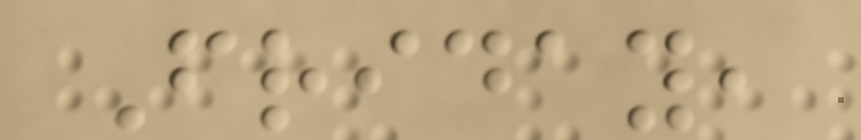Friday,
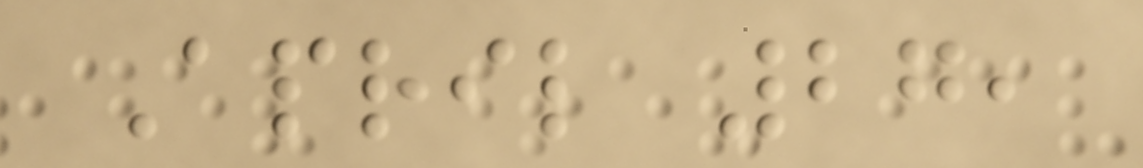April 27,
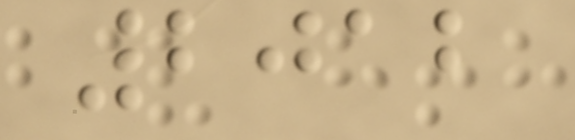2012
